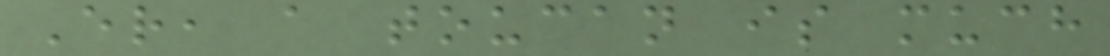Er, a toucan is much
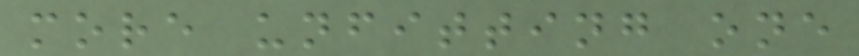more unfitting one
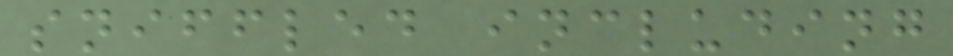sniffled including
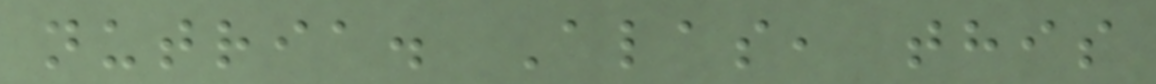nutria. Alas, this
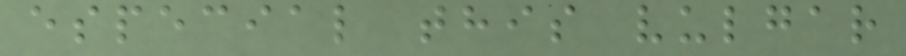especial this vulgar
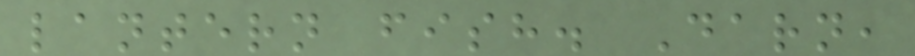lantern fish. Darn,
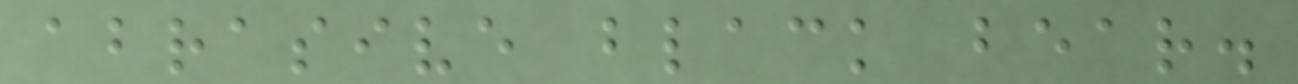abrasive black bear.
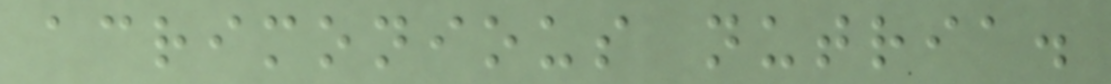acrimonious nutria.
